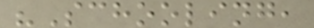"Schooling,
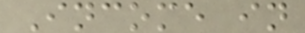Income in
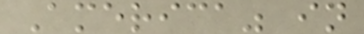America" in
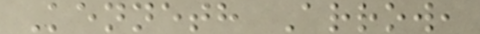Kenneth Arrow,
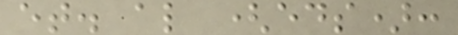et. al (eds):
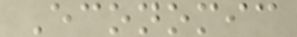Economic
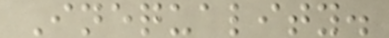Inequality.
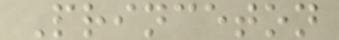Princeton
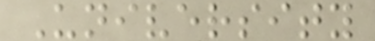University
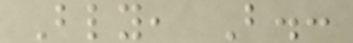Bly, B.:
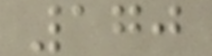170
